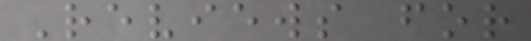Reviews for
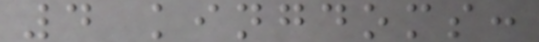4 kingdoms:
